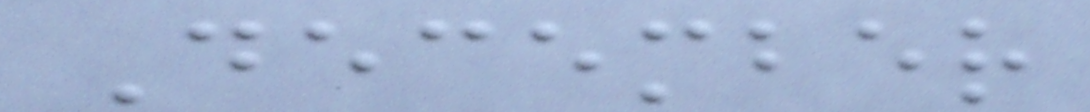December
